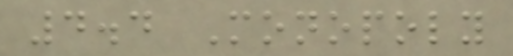4.4 Monopoly
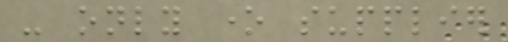- only one supplier
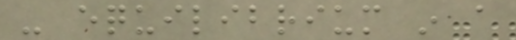- equilibrium in a
